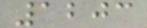1203
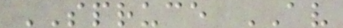SPRUCE AV
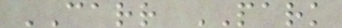CARR PARK
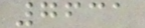7631
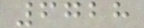6728
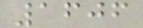1606
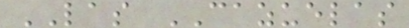LAS CAZUELAS
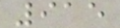915
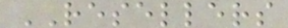RESELLERS
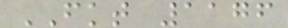FKT 1176
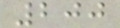200
